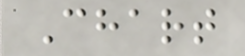Chart
